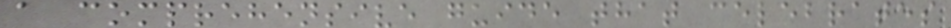a comprehensive guide that celebrates
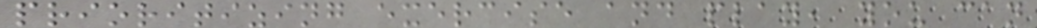prioritizing exercise and play, you can
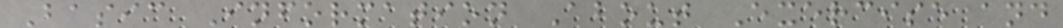Basic Information About Exercise and
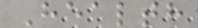Health
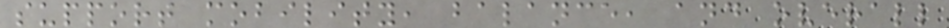support mobility, balance, and overall
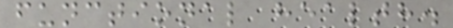functional health.
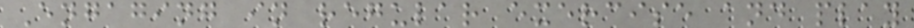Engaging in regular exercise and play
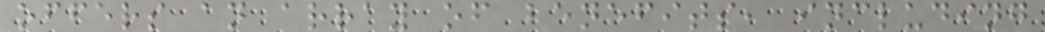offers an array of benefits, including
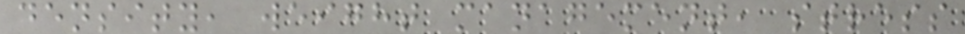density, weight management, stress
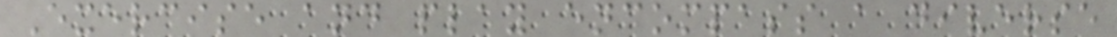Exercise and play encompass a diverse
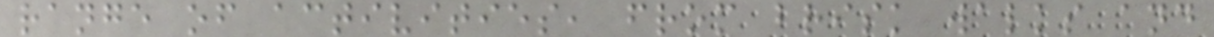range of activities, from brisk walks and
